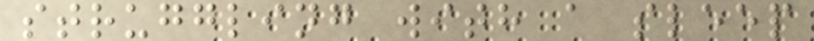struggling with a sleep
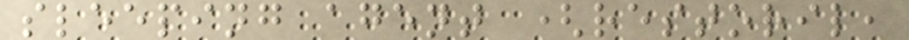sleeping agent (restoril,
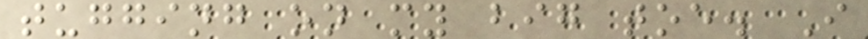tugging on my big toe. I
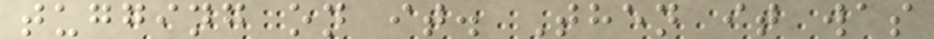tugging on it. Then it was
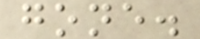gone.
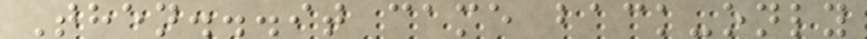Then...it came back-only
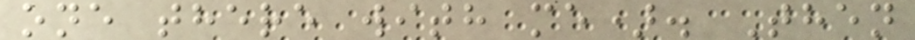one there with me). Then
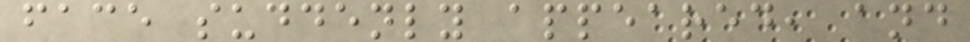face suddenly appeared, and
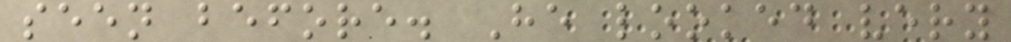seen before. He looked very
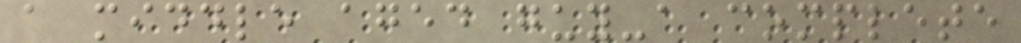a middle aged guy-a complete
